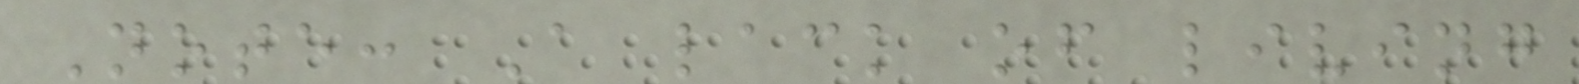Note: A lack of living
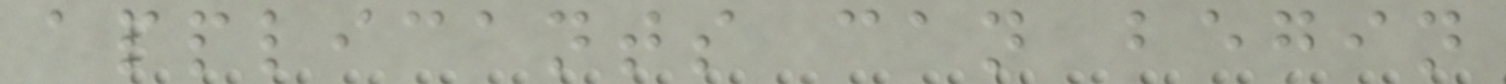applicants can begin
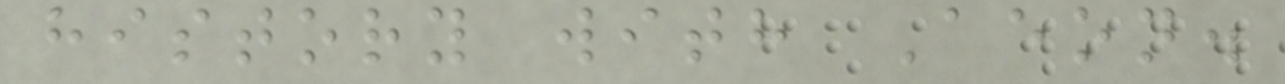history with Aeon.
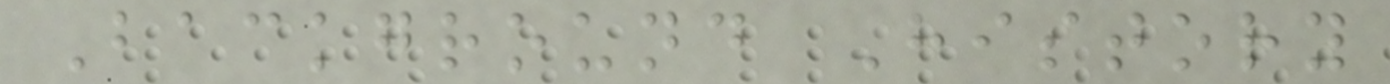Background History
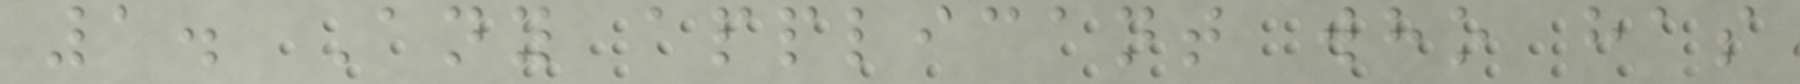1. Any applicant who has
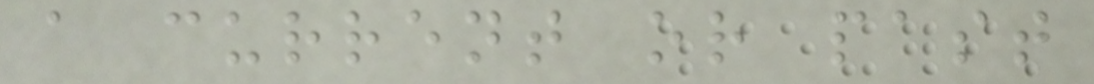a current or past
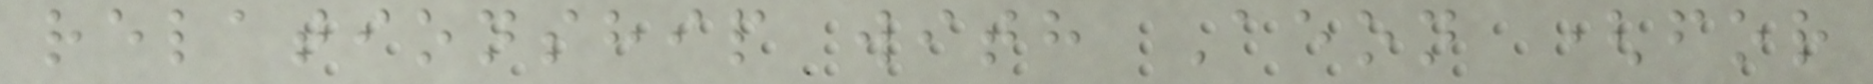relationship with Aeon (for
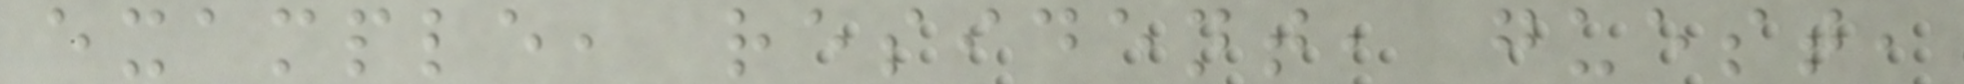example, resident, guest,
